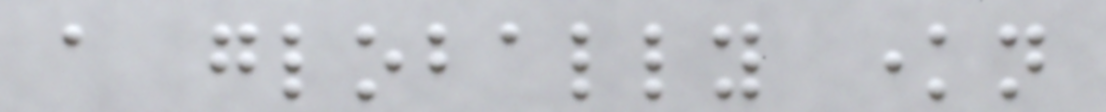a globally known
